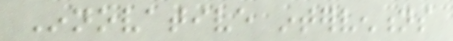Innovative interventions
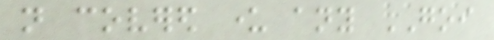not covered under any GOI
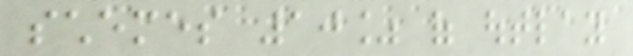schemes 10% of outlay
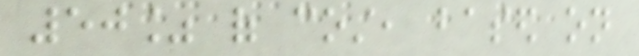50% of cost, based on
